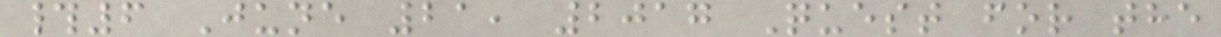#6 June 21, 2017 Quest for the
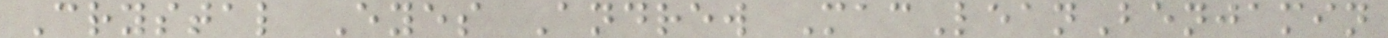Crystal Eyes Andrew MacLeanBenjamin
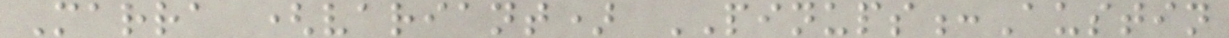Marra (variant) PINUPS:Austin
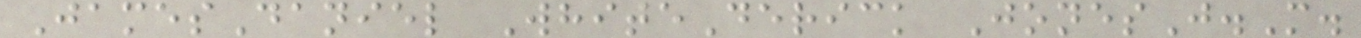JamesDaniel WhiteDerick JonesJ.M.
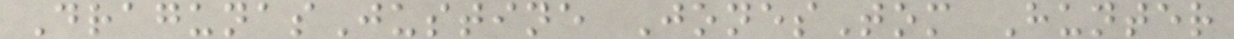DragunasJustine JonesTom Hunter
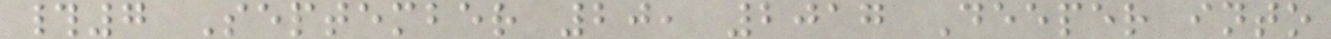#7 September 20, 2017 Deeper into
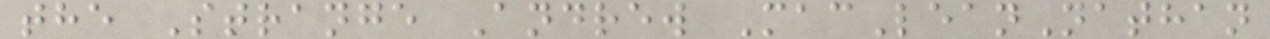the Strange Andrew MacLeanNathan
